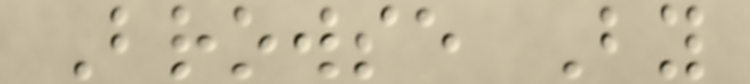Browse By
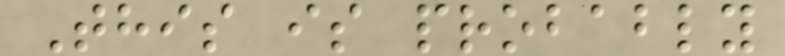This is probably
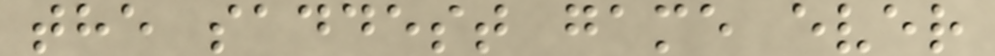the saddest game ever
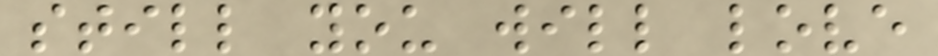still you will love
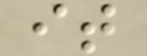it
